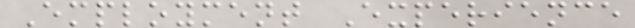Employment Experience
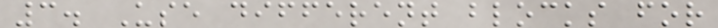3. Use different blocks for
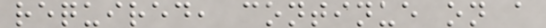required, continue on a
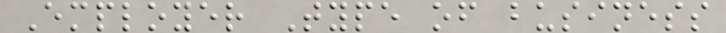Employer Type of business
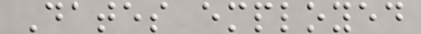Dates employed
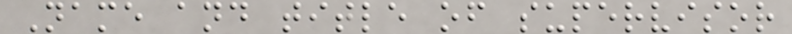Name and title of supervisor
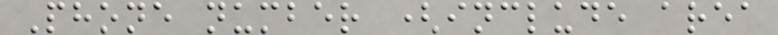Phone number (include area
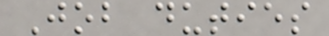Job duties
